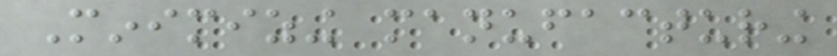Minimizing manufacturing
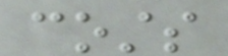costs
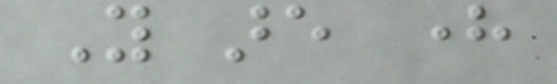You are here
